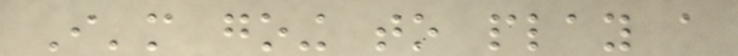I'm going to play a
